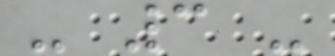- 3 -
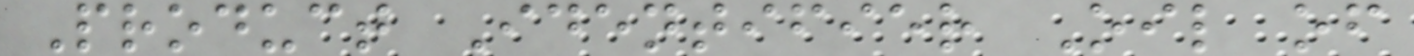Product Identifier Oil of
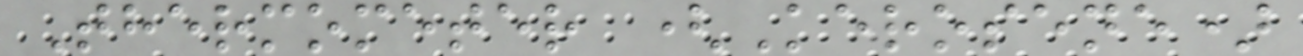Thermometer (Kerosene)
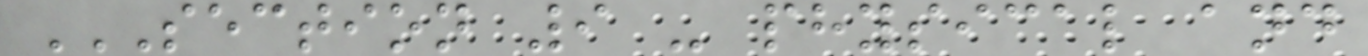SECTION 9 - PHYSICAL AND
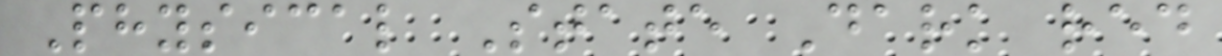Physical State Dark red
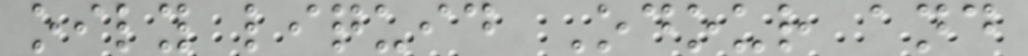oily liquid Odour and
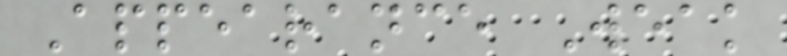Appearance Weak
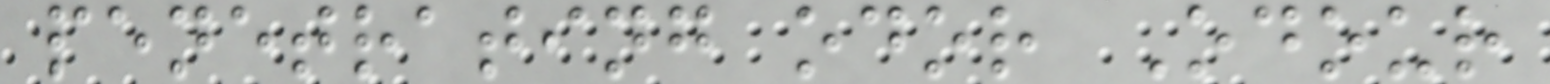penetrating odor Odour
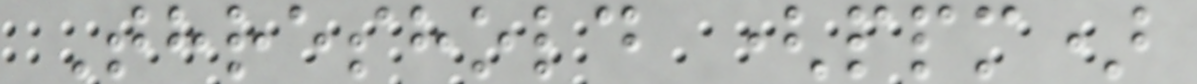Threshold (ppm)
